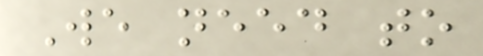We need to
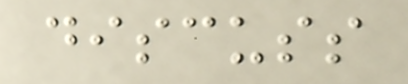discuss
